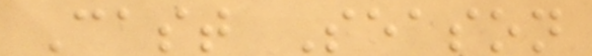Cast Season
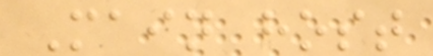Main host
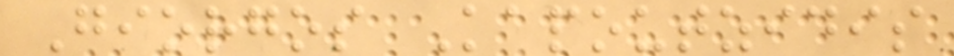Giorgos Kapoutzidis
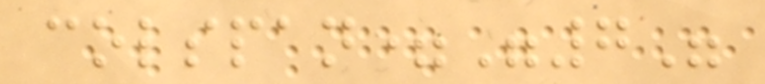colspan="7"
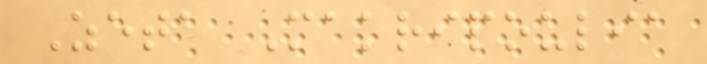Zeta Makripoulia
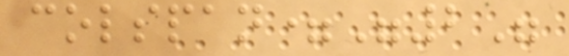colspan="2"
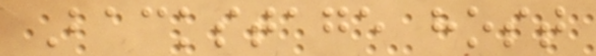Backstage host
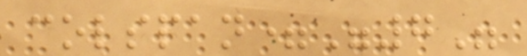colspan="7"
